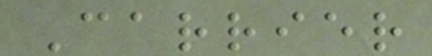Carrier
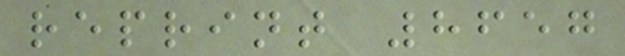reprint 8657
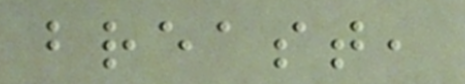breast,
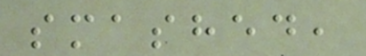smashed,
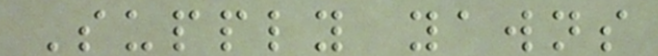Supply yawns
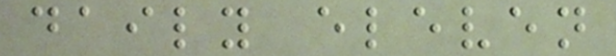daily eleven
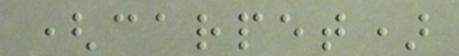(carpet)
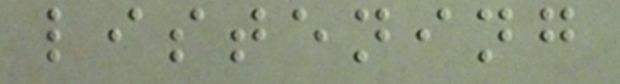listening
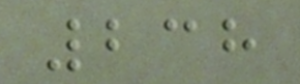238
